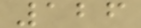126
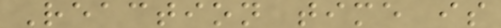Reaction time is
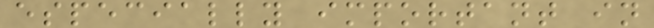especially important in
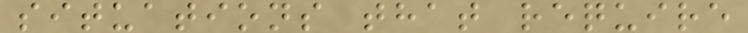situations that require
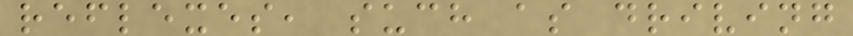reflexes, such as driving
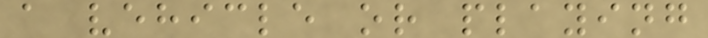a vehicle or playing
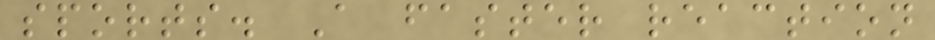sports. A faster reaction
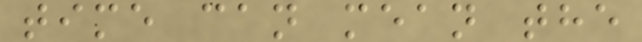time can mean the
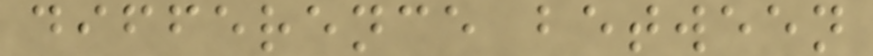difference between
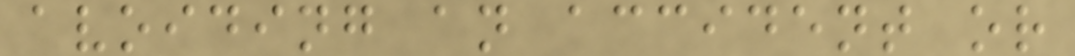avoiding an accident or
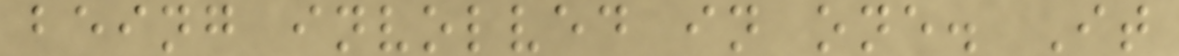being involved in one. It
